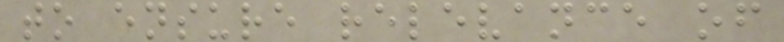to ensure relevance of
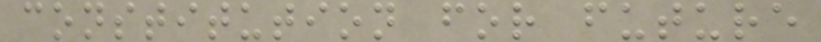constitution for future
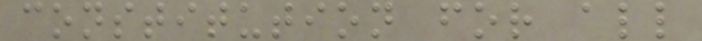constitution for all
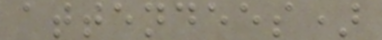attendees)
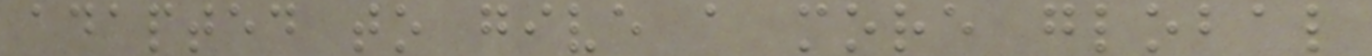adapted to give a more global
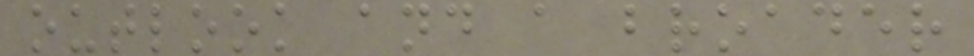outlook and a broader
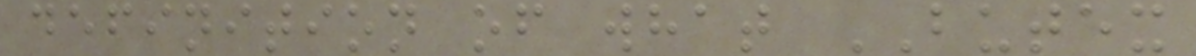definition of what BUTEX
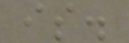is.
